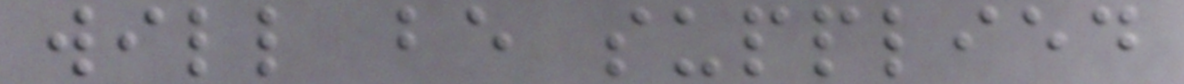will be supplied
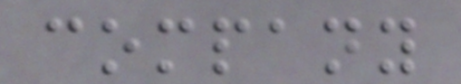company
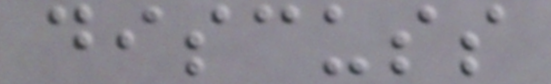discuss
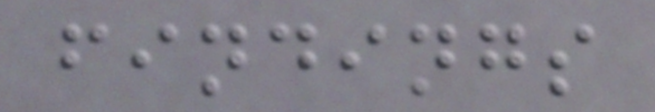findings
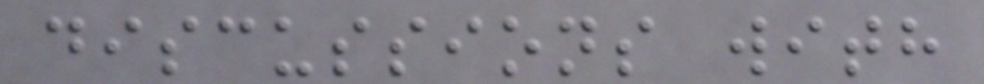discussions with
